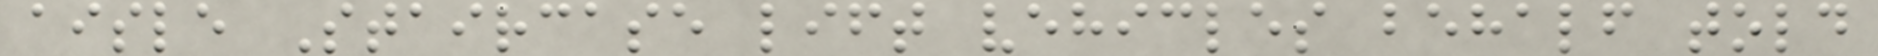aisle Staircase lift vehicles behalf told
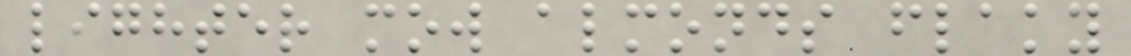lighter mow almonds flaky
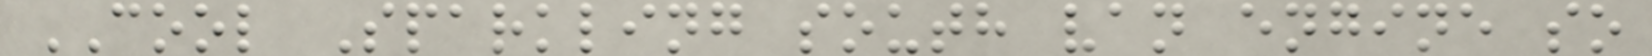COOL Sparkling south van engine so
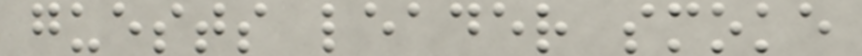guests leader smoke
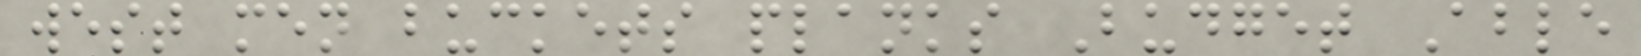west men buckets planks Budget Able
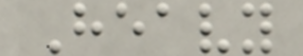Heavy
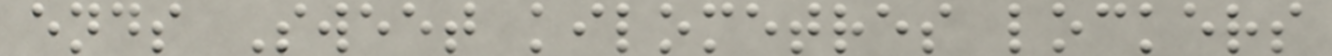ends Sweet kilometres lockers
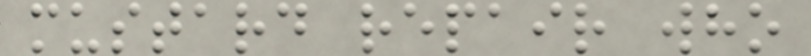mustard repair who
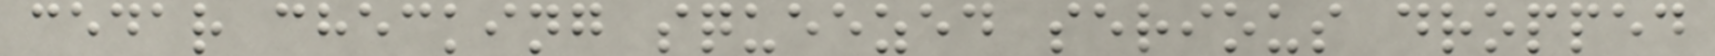cedar checking squeezed serious dropped
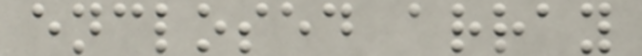enclosed array
